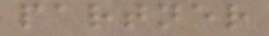partner
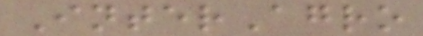InterAgro
